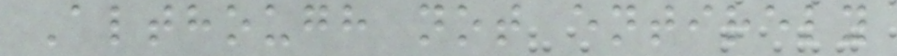Although not entirely
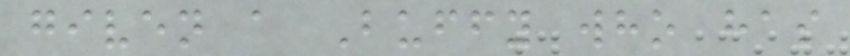given a Buffy who has
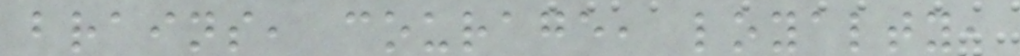brains, courage, loyalty,
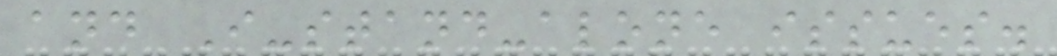and I-stand-alone issues.
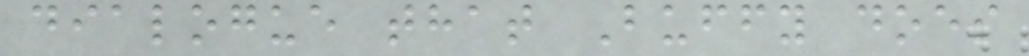dialogue that Buffy does
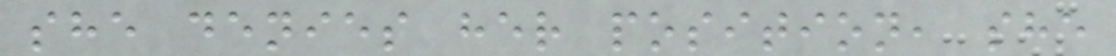she denies her position, she
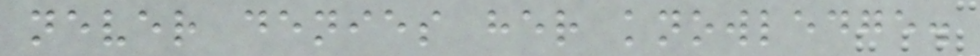never denies her knowledge.
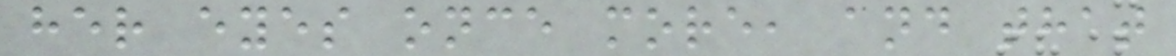her eyes once more, and that
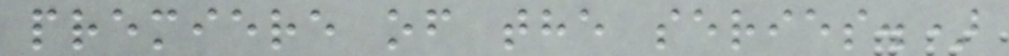premiere of the series.)
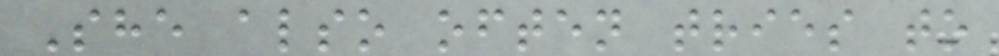She also often tries to
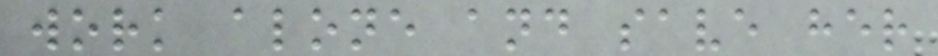work alone and save her
